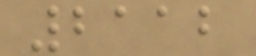2112
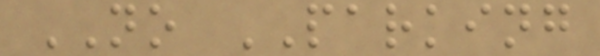NO PARKING
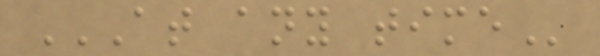AT ANY TIME
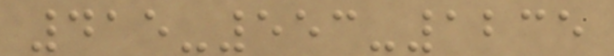415-553-1235
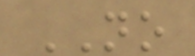NO
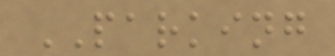PARKING
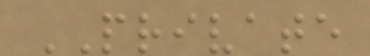PRIVATE
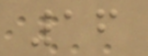16
